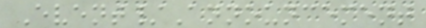Event/Announcement
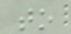to
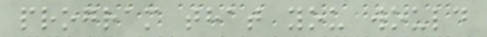program that you would
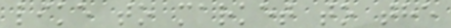like to market to the
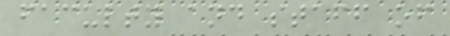faculty and staff of
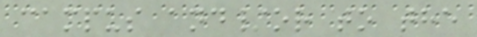campus and/or to the
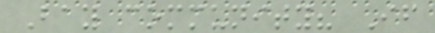Bay community? If
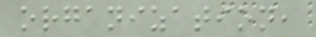organization,
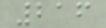216
